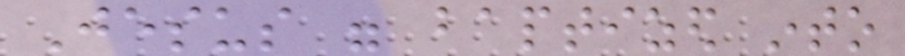Jesus were baptized into
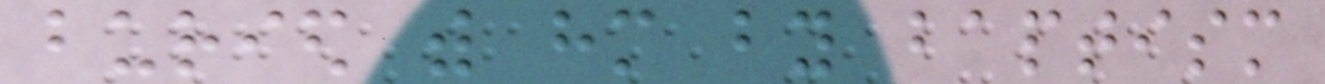buried with him by baptism
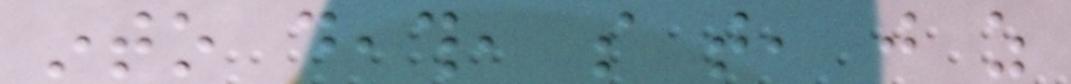into death, so that, just as
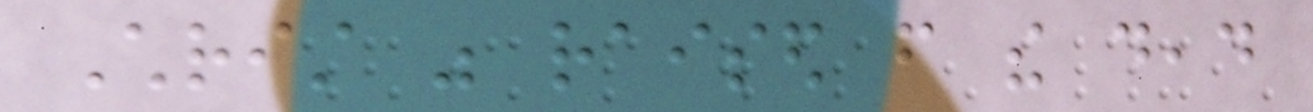Christ was raised from the dead
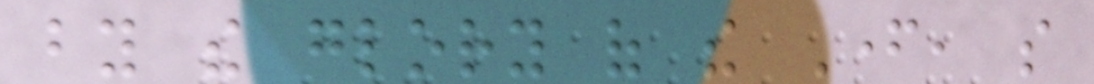by the glory of the Father, so
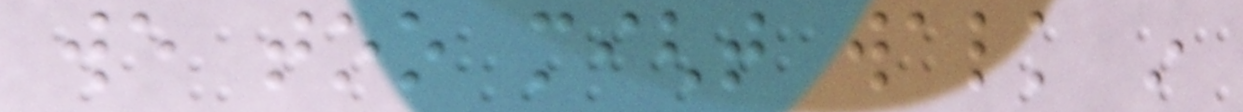we too might walk in
